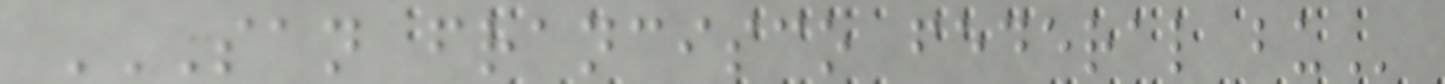SAN FRANCISCO FEDERAL BU
